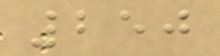250
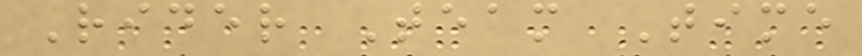Rider Team Time
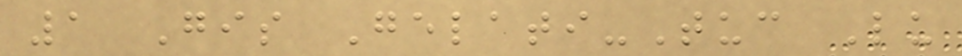1 Gis Gelati-Tuc Lu
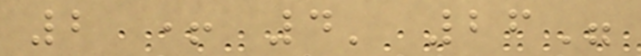2 + 4' 26"
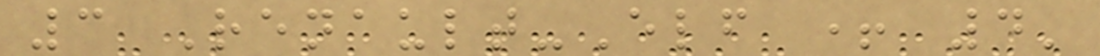3 Renault-Elf + 4'
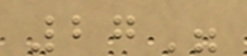27"
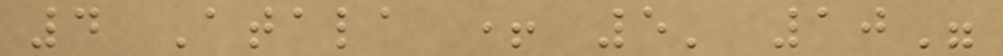4 Atala + 5' 10"
